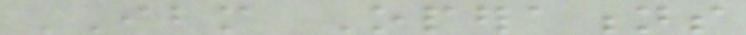IBM Operations
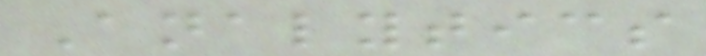Analytics
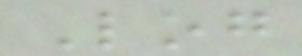Log
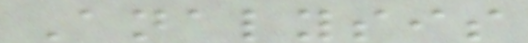Analysis
